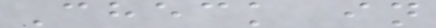Check in
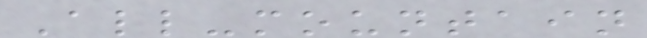All-mountain
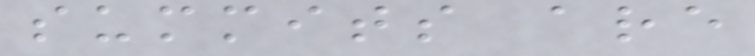summits are
